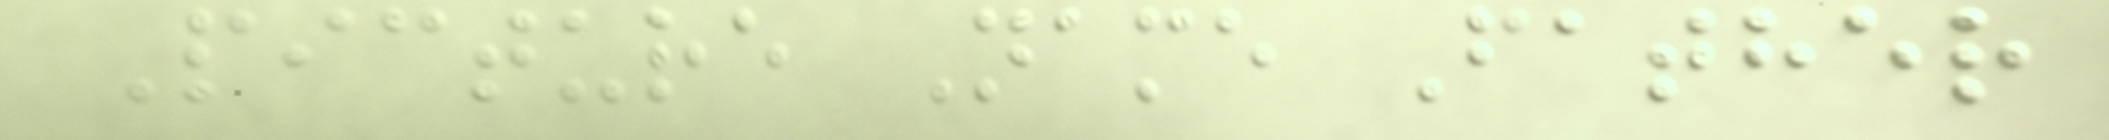Picture Name Father
